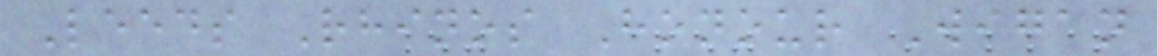Leeds Rhinos Honour Wigan
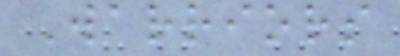Warriors
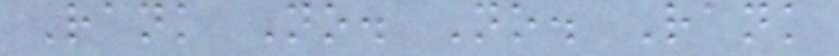Rank No. No. Rank
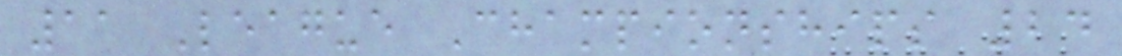11 League Championships 24
